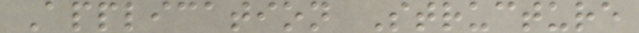Application Structure
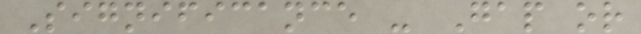Significance - Gap or
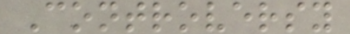Controversy
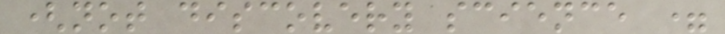(not discovery science =
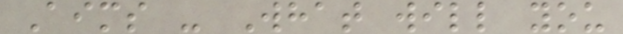Aims - What will you
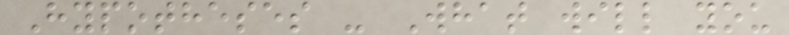Hypotheses - What will you
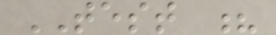TEST ?
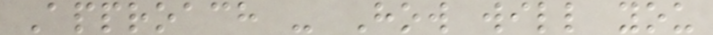Approach - How will you
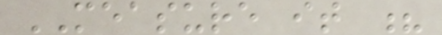MEASURE it ?
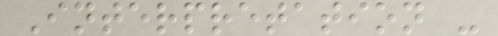Interpretation -
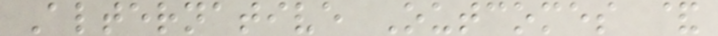Alternative Outcomes &
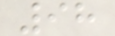98
